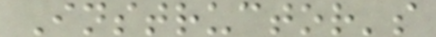Instructor's
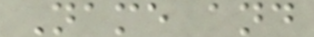Name and
